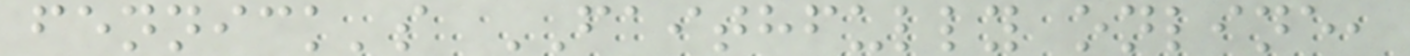fennick's FAITHFULLY online,
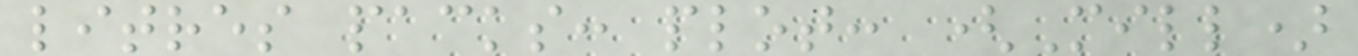litres packs: plot: (Mill)
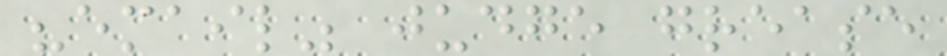"email" judge grease
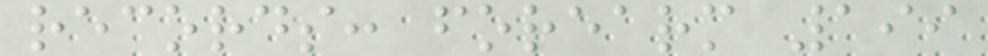records: forearm 199
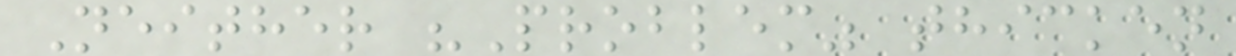Neither "Problem" thicken
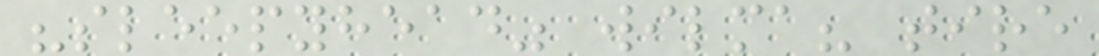"sleepyhead" wilma? tire
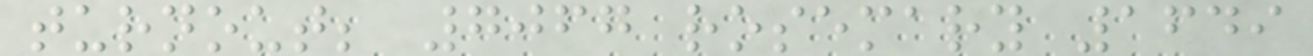turnout; 7067 rosemary 1649
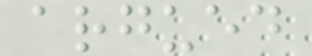argued
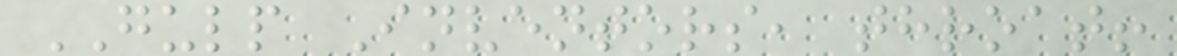GULP Inventors, throat!
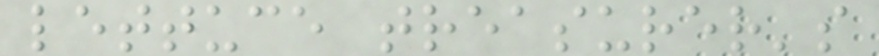lettuce treasurer's
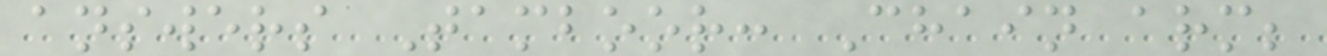answers Tamboor: Chain arm;
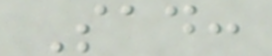Sad:
